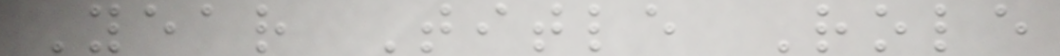Year Title Role
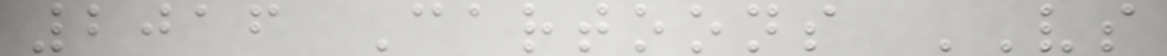2016 Cartoons VS
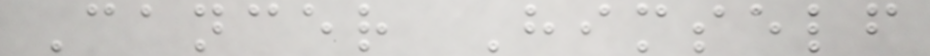Cancer Himself
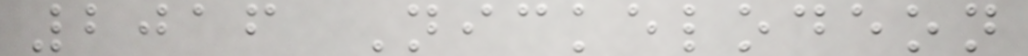2016 Nickelodeon
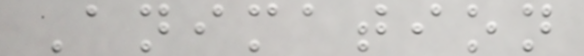Animation
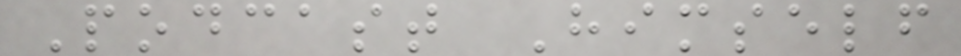Podcast Himself
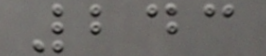243
